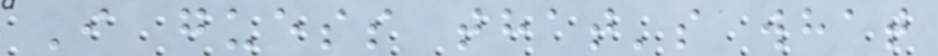I guess that's what
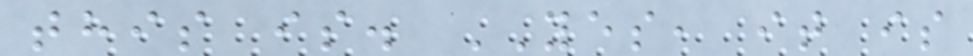this is. YES, it is
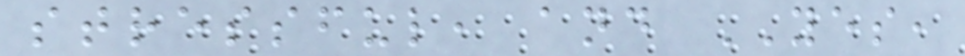stressful, and YES,
